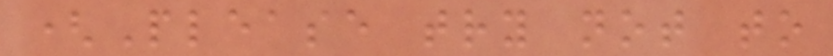(Please try not to
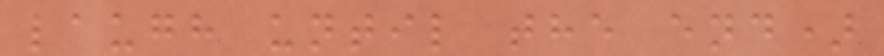laugh until the end)
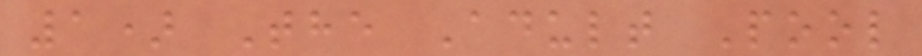1) The Adult Pool
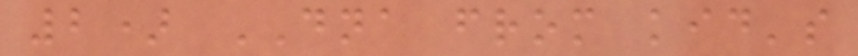2) DNA from kid's
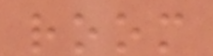room
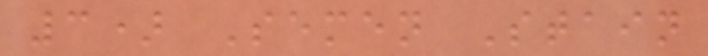3) Semen Stain
